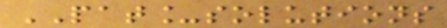PAT_solutions
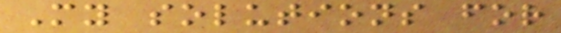My solutions for
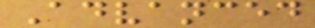Advanced
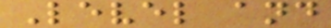Level and
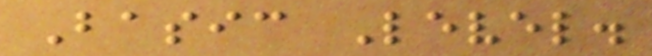Basic Level.
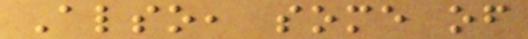Also, some of
